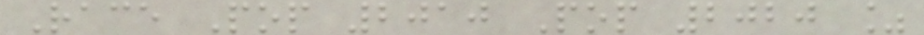Race Pop 2010 Pop 2020 %
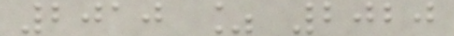2010 % 2020
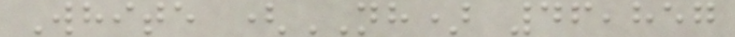White (NH) 46,857
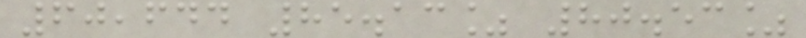60,644 85.13% 80.53%
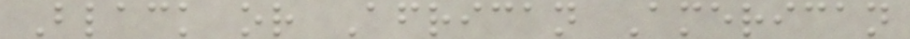Black or African American
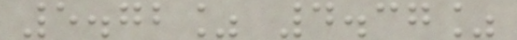5.72% 4.37%
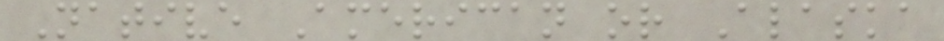Native American or Alaska
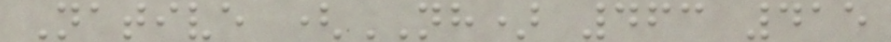Native (NH) 463 415
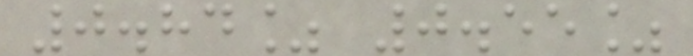0.84% 0.55%
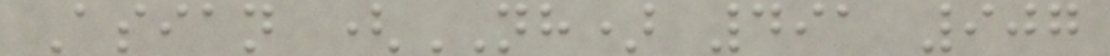Asian (NH) 491 907
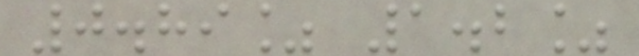0.89% 1.2%
